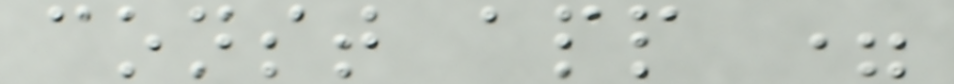const app =
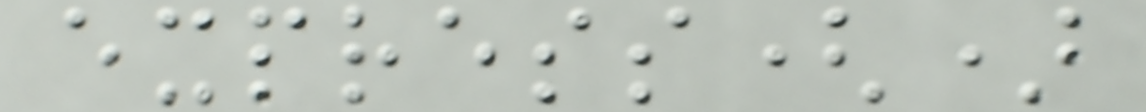express()
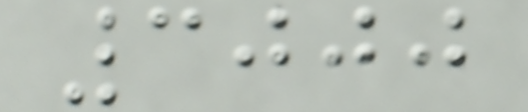3000
